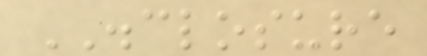DISCLOSURE
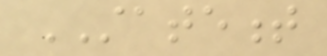STATEMENT
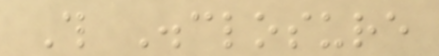This Disclosure
